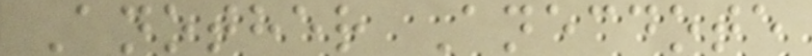Another Anecdote
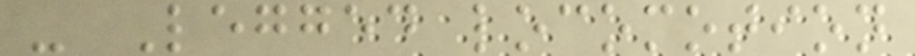- Legged locomotion
